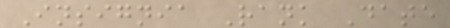Insignia Rank Date
